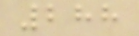288
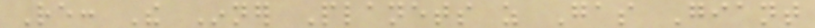Re: The Inner Planets as Gas Giant
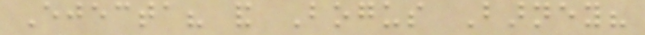Ejecta? and Bogus Barney?
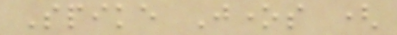Spike Jones (
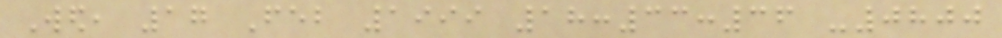Wed, 17 Feb 1999 18:33:36 -0800
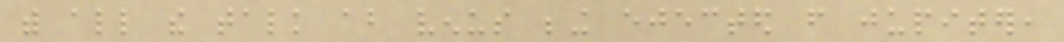with all the talk about venus being ejected from jupiter,
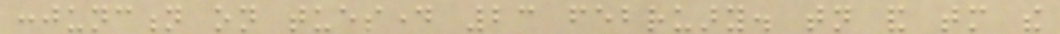conjunction on tuesday 23 february. tonight and tomorrow the
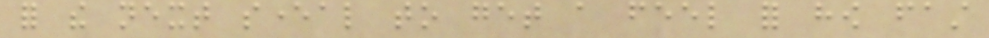for the next several to get a feel for how fast
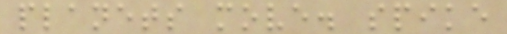planets move. spike
